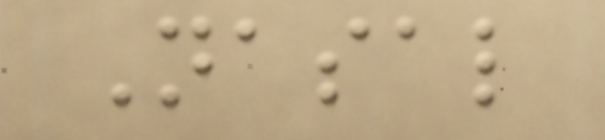Nasal
